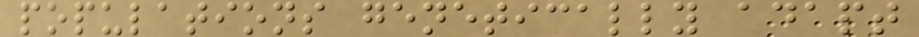populations genetically adapt
